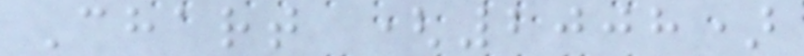Chart (2008)
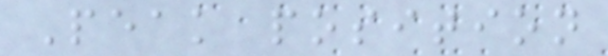Peak position
